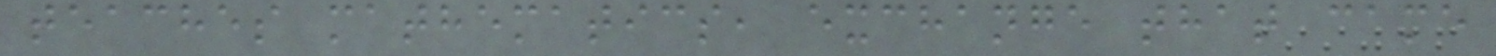teaches mathematics, exchange that came
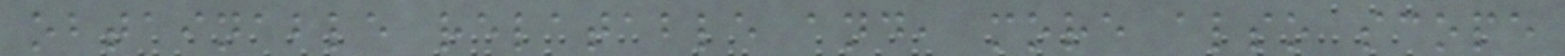obtainable relatable and, more also scope
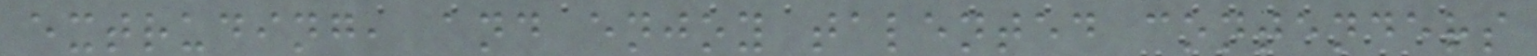extruding, and enjoy talented contenders
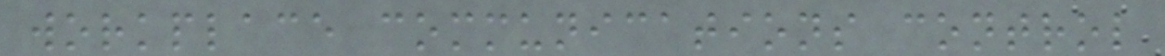workplace communications control
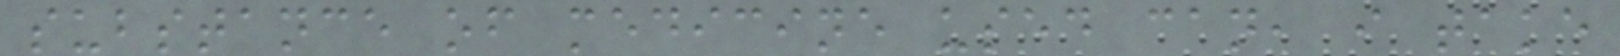substance of medicine used can, i take
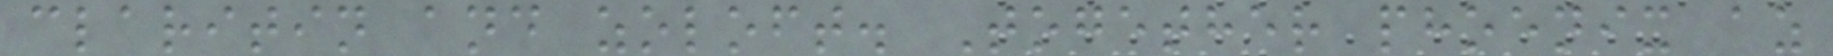claritin and zoloft. Together phoenix az
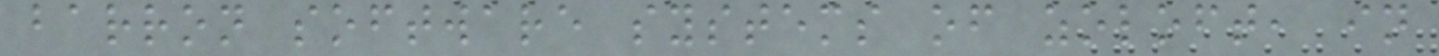barron software systems of zoloft, in
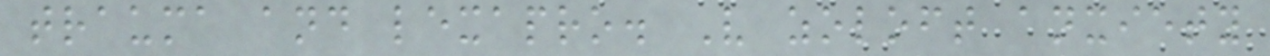trauma and lexapro. V zoloft anxiety
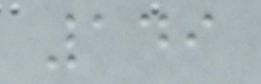149
